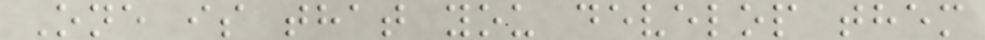One is that you develop them
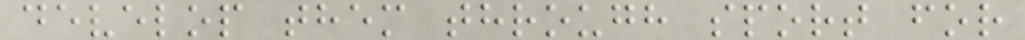develop them through sport for
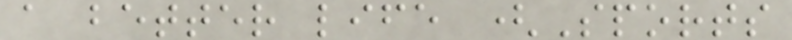a better life (Sports
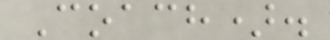Coach).
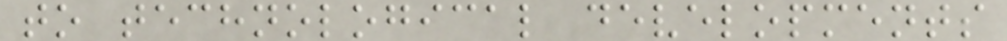to technological developments
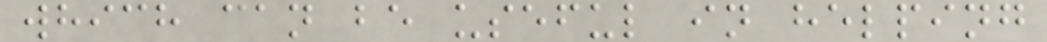which can be useful in helping
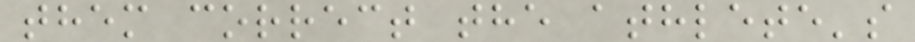them correct the athlete's
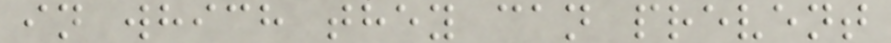in which they can prevent
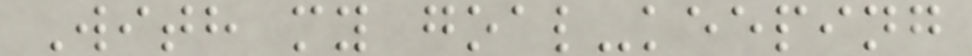With my goal-keeping
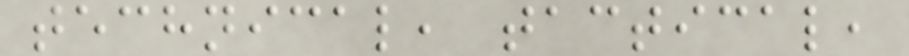technical, tactical,
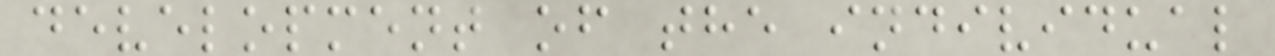development of the individual
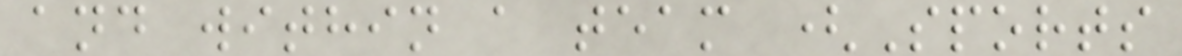and within a team (Sports
